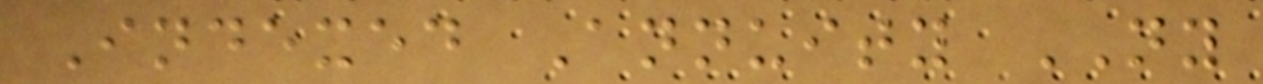Indexed Annuity NY
